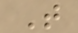T
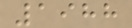1988
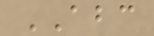ABC
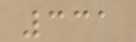331
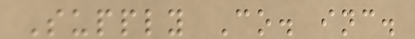Supply Co. inc.
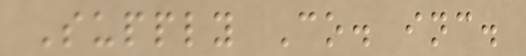Supply Co. inc.
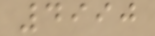4990
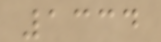1334
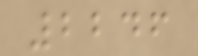2246
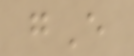gE
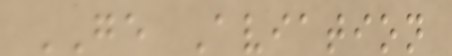GE Aviation
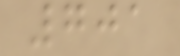701
